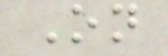On
